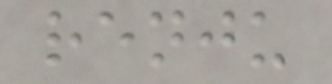renju
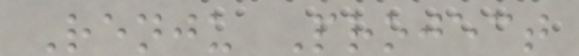Renju Project
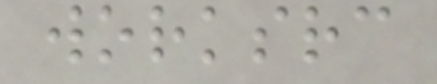worksrc
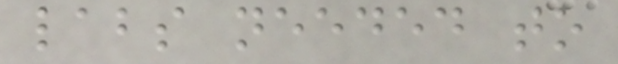labs needed to
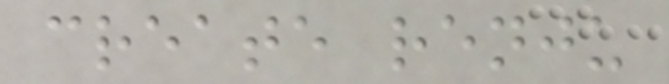create renju
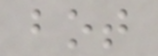bot
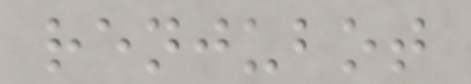renjubot
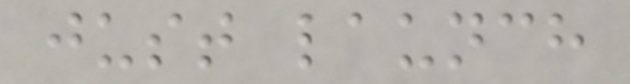just launch
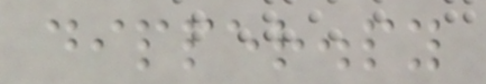dipper.py
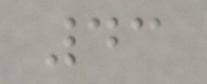43
